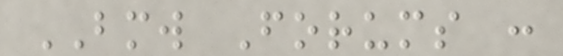BMW Forums :
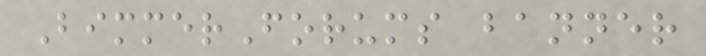BimmerForums banner
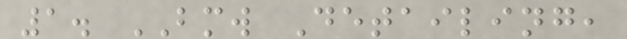1. BMW Detailing,
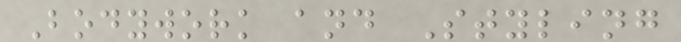Bodywork and Styling
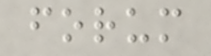forum
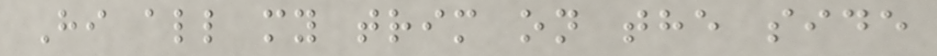Hi all my trim on the side
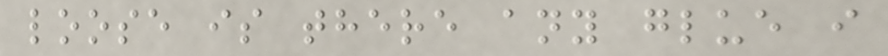loose is there any glue i
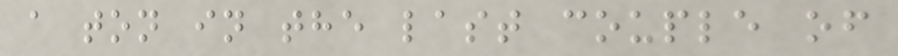a ton in the last couple of
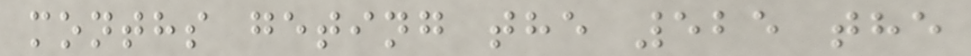months geting the 525 the
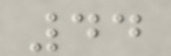44
